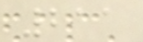211
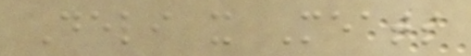Deli x Meats
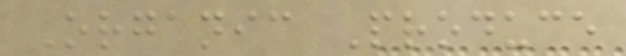Organic Produce
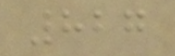827
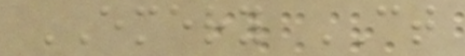EMERY CT
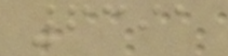6391
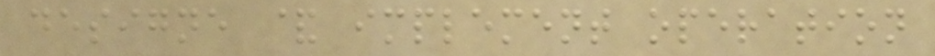designe & implement operation
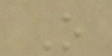O
